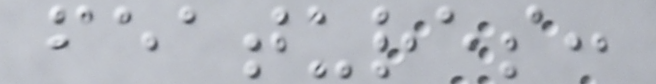features:
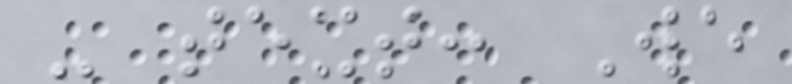- text: We
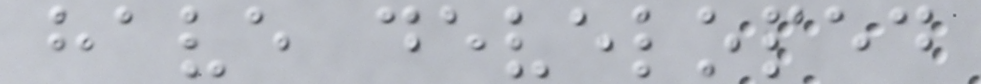have developed
